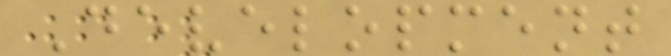Development
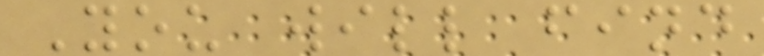You will find
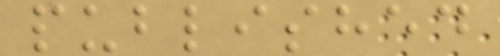published
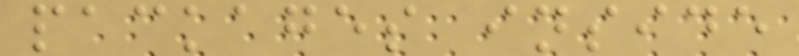packages inside
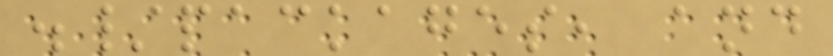./packages, and
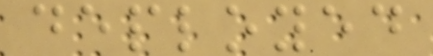deployed
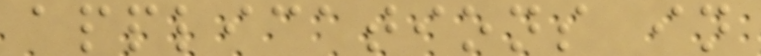applications in
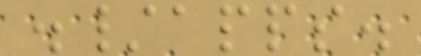./apps.
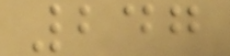247
